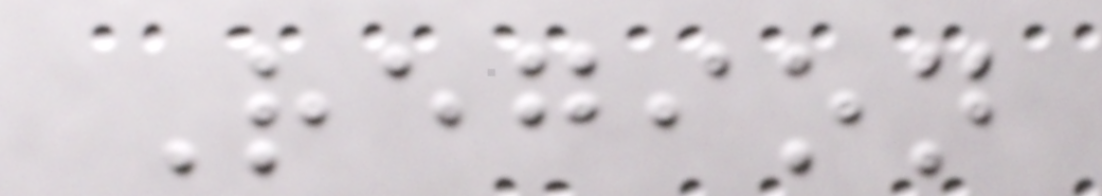Region
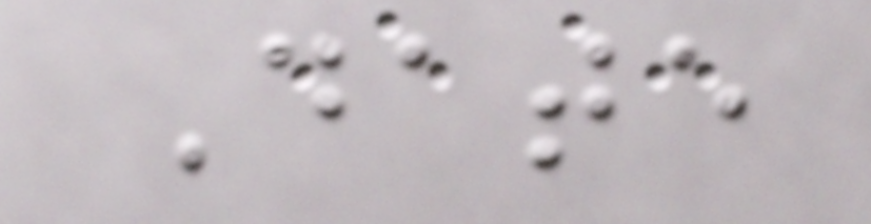Date
